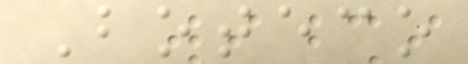Boteco
